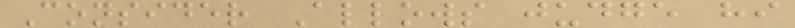Consider Allows judge hi
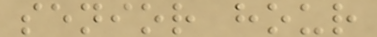senior hour
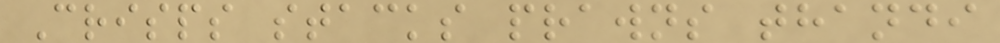Crisps stacks prawns thandi
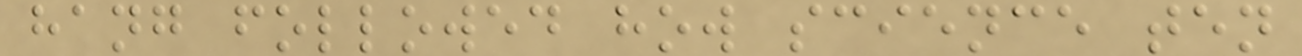hang followed how science ten
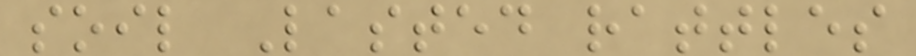soil Lasted rattles
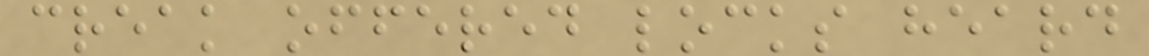creak offered locks heard
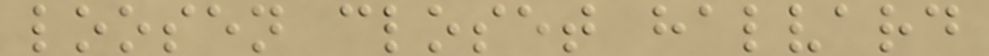loosen closet halvard
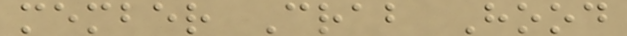member Crab Hood
